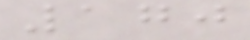170
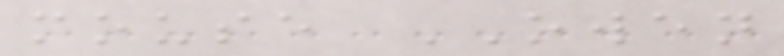mouse OWEN
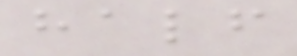half
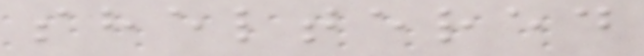sheltered
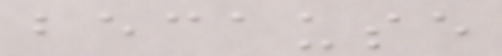because
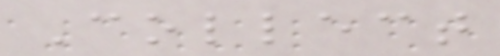Collect
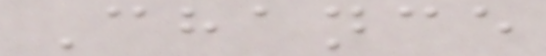Chance
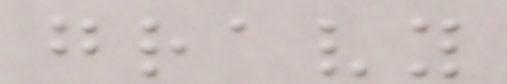gravy
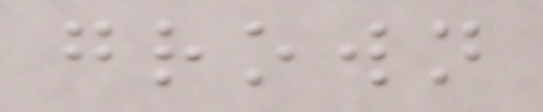grown
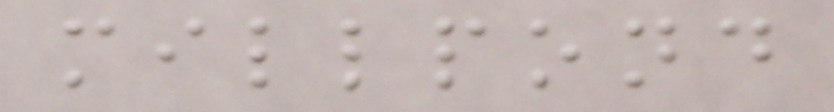millpond
